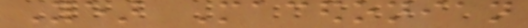Year Macedonian
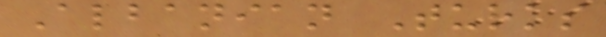Albanian Turks
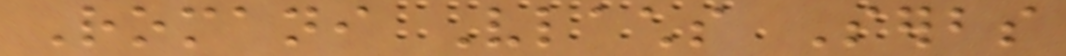Romani Vlachs Serbs
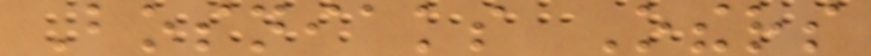Bosniaks Others
